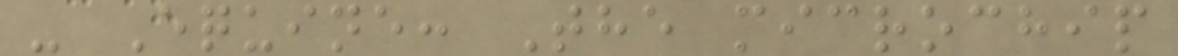- Equine: The microchip
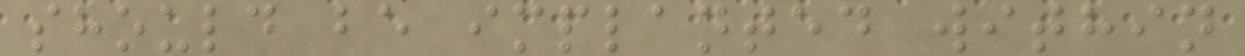should be implanted within
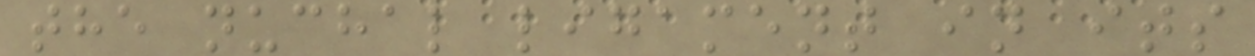the nuchal ligament in its
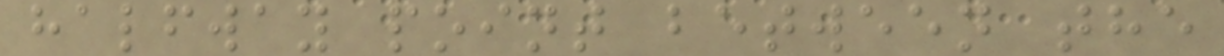halfway point between the
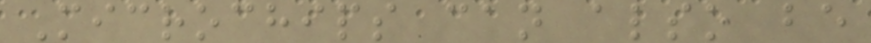Microchips can also be
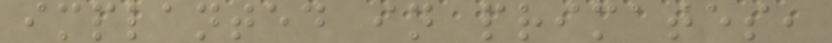implanted in primates,
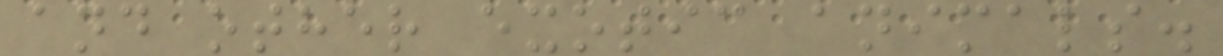and other exotic animals.
